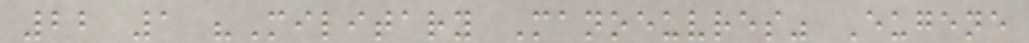22 1 "Military Manoeuvres" Eugene
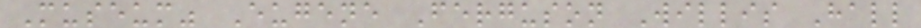Museum" Eugene Ferguson Willis Hall
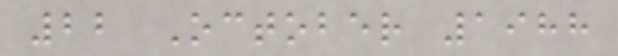22 October 1988
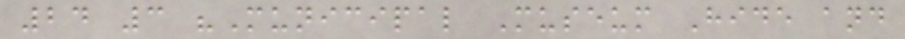24 3 "Municipal Museum Hide and
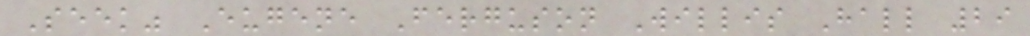Seek" Eugene Ferguson Willis Hall 29
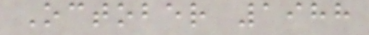October 1988
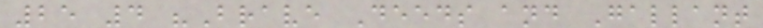25 4 "Brave Deeds and Gallant
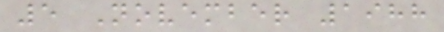5 November 1988
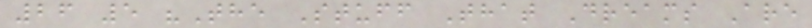26 5 "The Stuff That Dreams Are
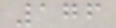176
